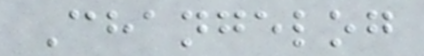Changelog
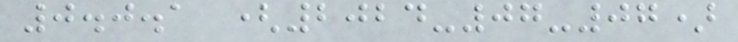0.0.1 (2024-07-07)
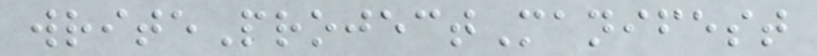writeProjectManifest
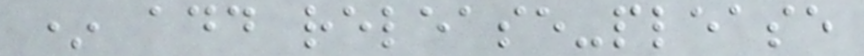* add release-please
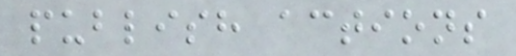publish actions
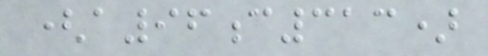(a96c313)
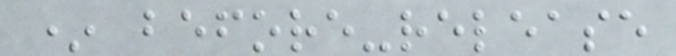* before-release
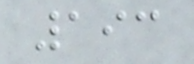193
